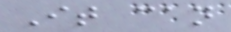It can
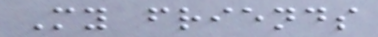My friends
